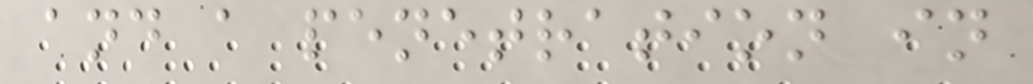and a penetration in
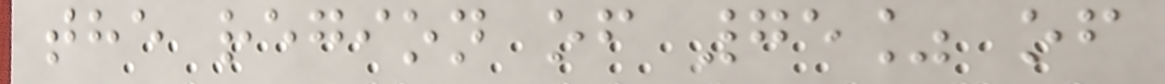the region of 75% of
